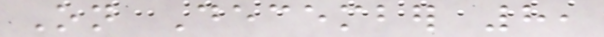On December 8,
